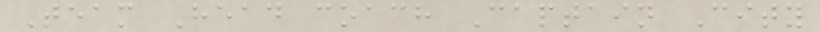Team Head coach Captain City
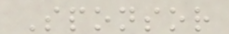Sponsor
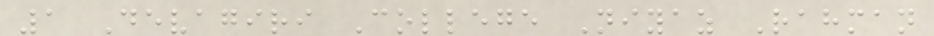1 Devagiri College Niyaz Rahman
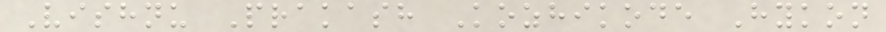Vishnu Prakash Kozhikode Hykon
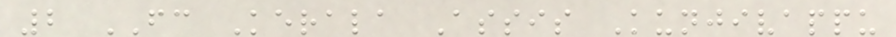2 FC Kerala Assis Kunjivappu
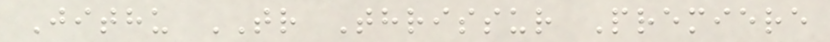Jithu TR Thrissur Premiere
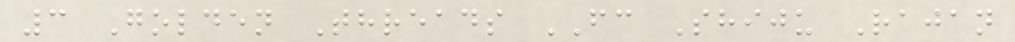3 Golden Threads FC Shiju Rajan
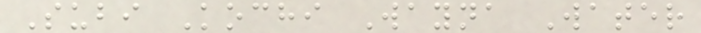Subi Kochi Wayna Water
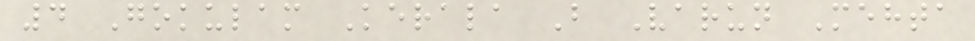4 Gokulam Kerala B Varun Mehta
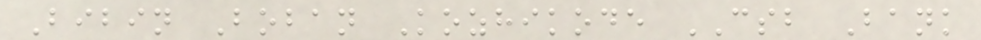Bibin Boban Kozhikode CSB Bank
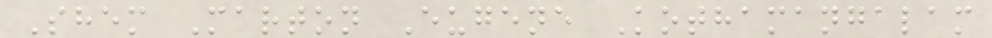Shem Marton Eugene Kothamangalam
